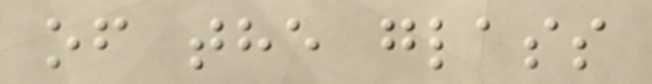of the glass
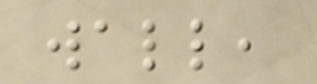wall,
